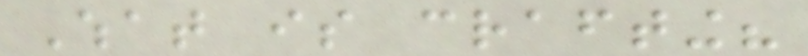What is crafting?
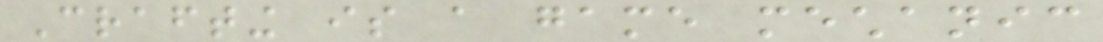Crafting is a game mechanic
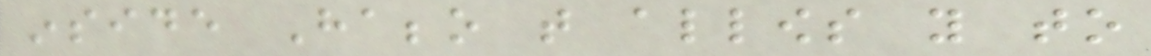inside Habbo that allows you to
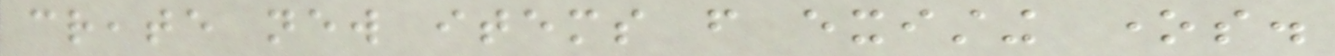create new items from existing ones.
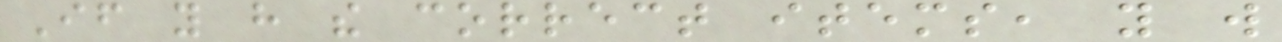If you have the correct items, you will
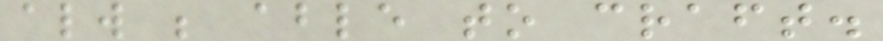always be able to craft.
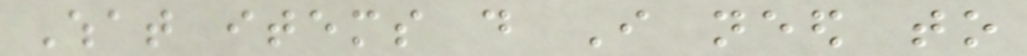What items do I need to
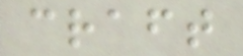craft
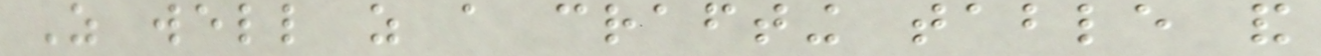As well as a crafting table and
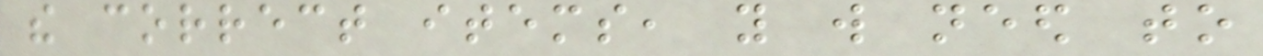the correct items, you will need to
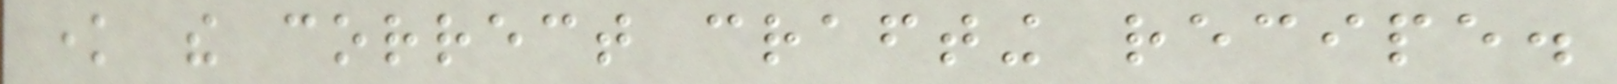know the correct crafting recipe.
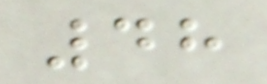48
